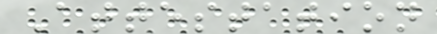Attestation
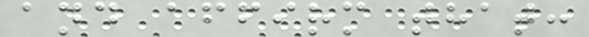and affirm that:
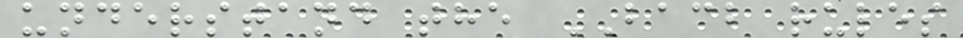understand the BACB rules
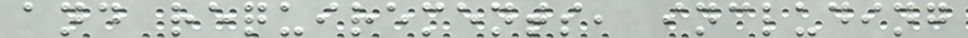and requirements, including
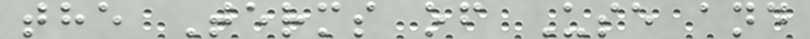the Terms of Use and
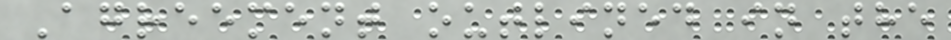Agreement outlined in the
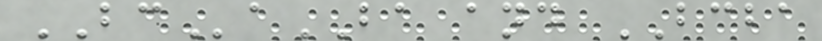BCaBA and BCBA
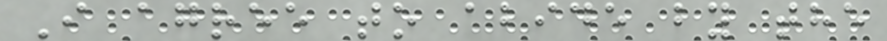I agree to abide by the
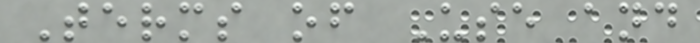Terms of Use and
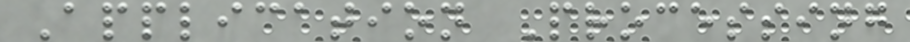Application Processing
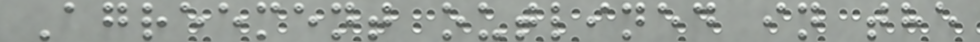Agreement outlined in the
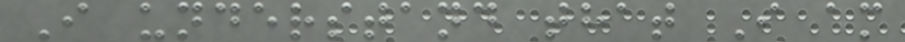I understand that I am
